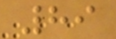89
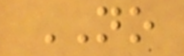NO
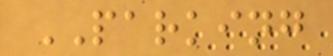PARKING
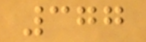377
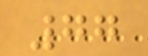77
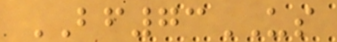BF73US
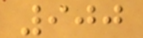900
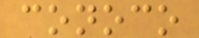conoco
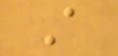A
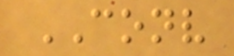CONV
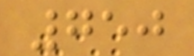750
